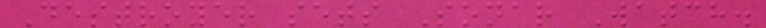Destroyer sets Sonar Watch.
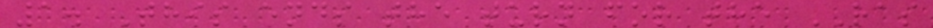1. This ends the turn for the RAS
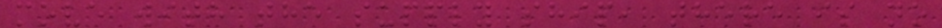move with the supply ship, there is no
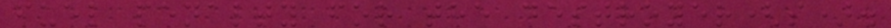fuel penalty for the destroyer(s).
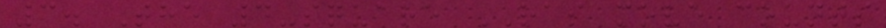3. The 4-square RAS move counts
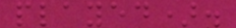played).
